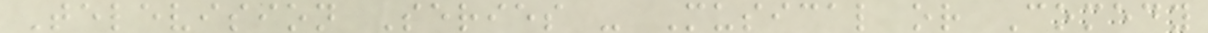Television Series - Musical or Comedy
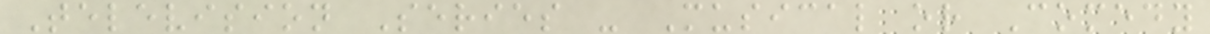Television Series - Musical or Comedy
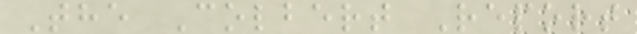The Colbert Report
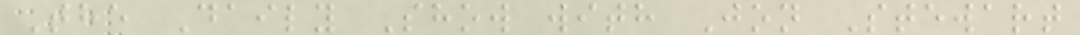The Daily Show with Jon Stewart
